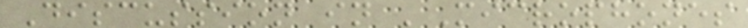Discussion in 'Microphones
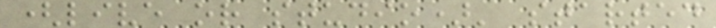(live or studio)' started
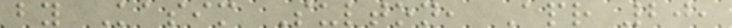by Kasim Sulton, Apr 20,
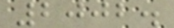2002.
